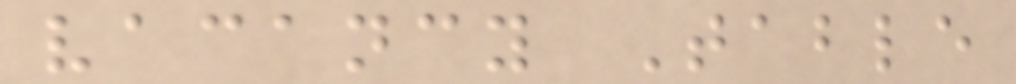vacancy Table
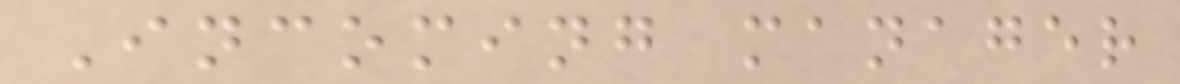Incoming manager
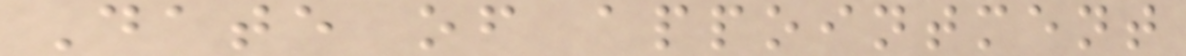Date of appointment
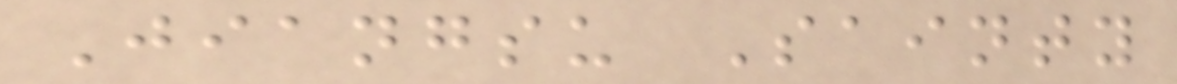Jiangsu Sainty
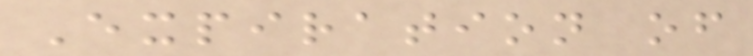Expiration of
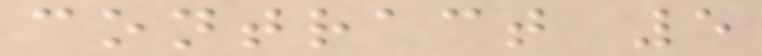contract 5
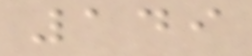149
